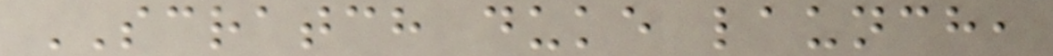SCRATCH duke launch,
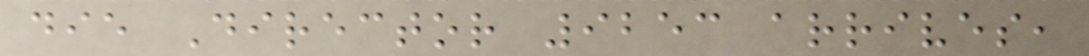die Director 9253 arrives,
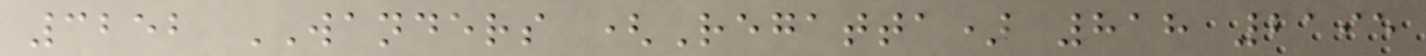3252 WANDERS (Regatta) 818 2195
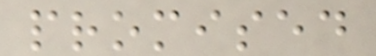promised
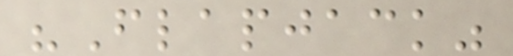"Flapjack"
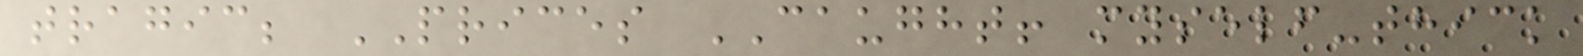tragic; PRICES CAUGHT! myself-thick
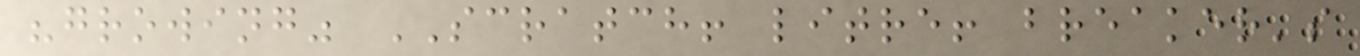"growing" SCRATCH! litre! breaker's
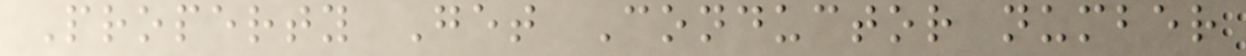Property Get Conductor number
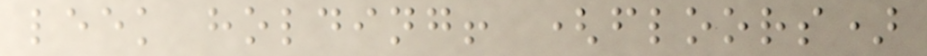leek holding! (floors)
